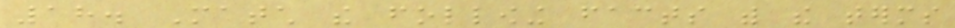18. Match the following facts with the terms
